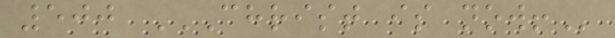500 CHRIST IS NOW!
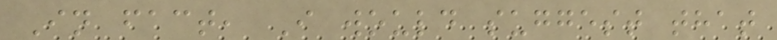In fact, I would suggest that
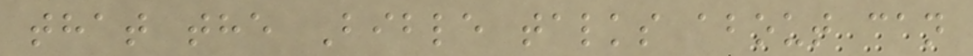that the Bible talks about can
